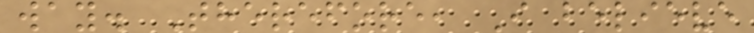way. Therefore, I believe
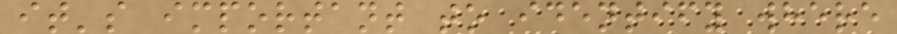it's important to identify where
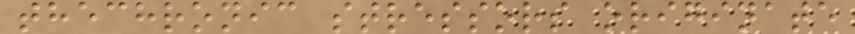thechronic stressors originate
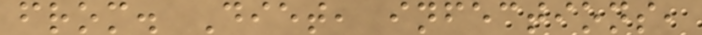from. Diet, infections,
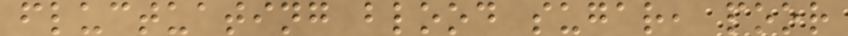fluctuating blood sugar, poor
